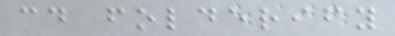cd folderify
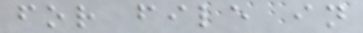for file in
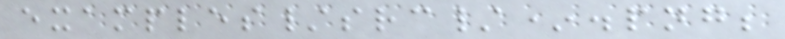examples/src/*.png;
